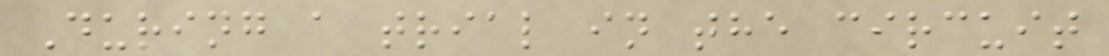During a trial in the circuit
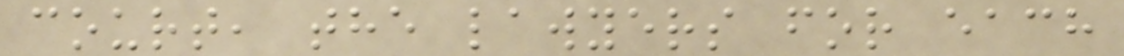court, the lawyers for each
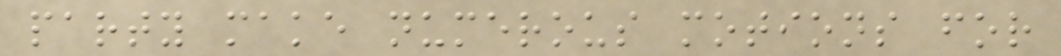party make numerous motions for
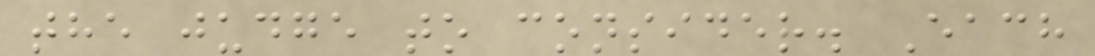the judge to consider. Each
